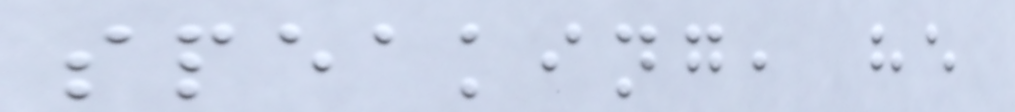speaking, he
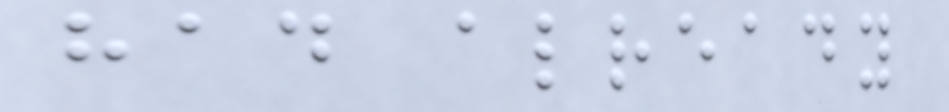had already
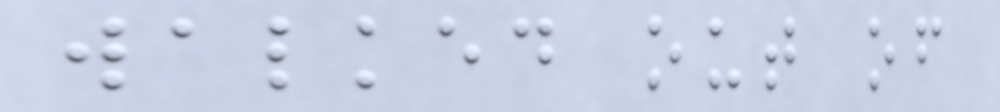walked out of
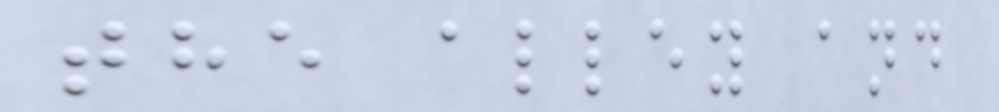the alley and
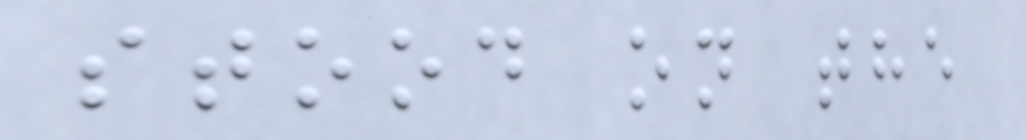stood on the
